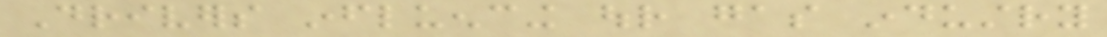Drivers influencing our gas industry
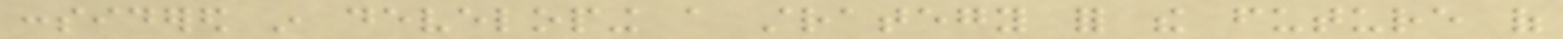considered in developing a strategy for the future of
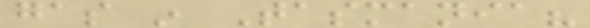gas in Tasmania?
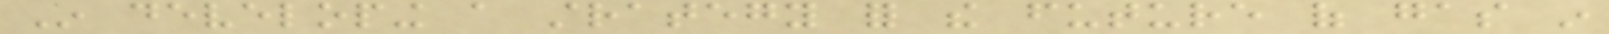In developing a strategy for the future of gas in
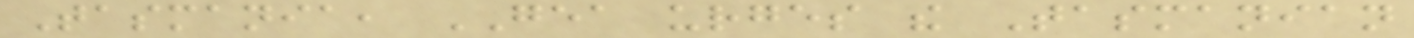Tasmania, GEA urges the Tasmanian
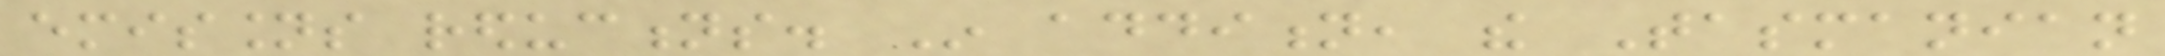emissions reductions. In addition, the Tasmanian
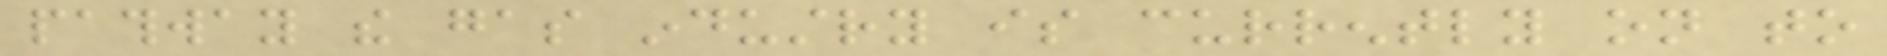pathway the gas industry is currently on to
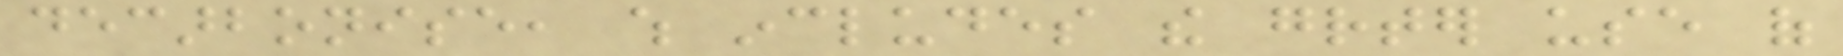decarbonise, which includes the greater use of
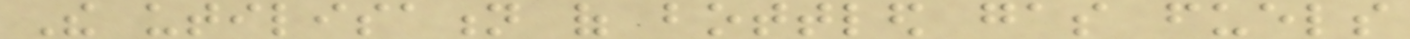The utilisation of bottled gas fuels
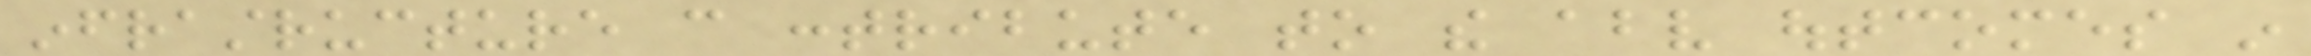infrastructure can contribute to the above outcomes in
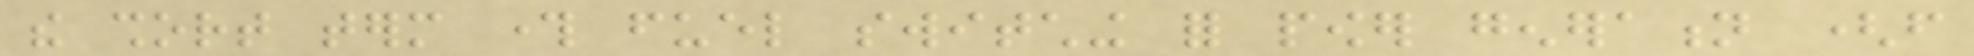the short term through fuel switching for power generation (from
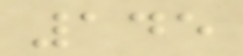145
